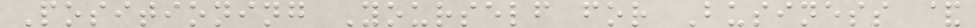Positioning Yourself for Business &
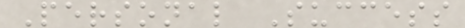Personal Success
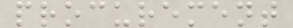procurement
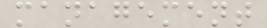management
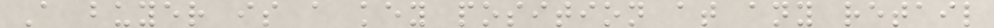A buyer is a key position at any retail
